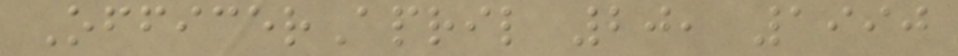OfficerApril 20, 1990
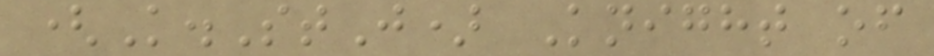(K.StJ) Knight of
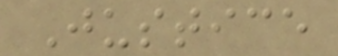Justice
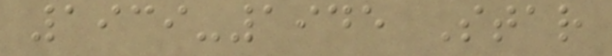1939-1945 Star
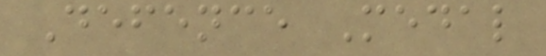Defence Medal
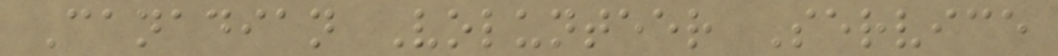Canadian Volunteer Service
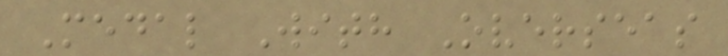Medal With Overseas
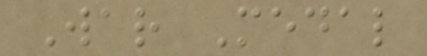War Medal
